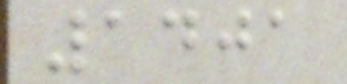1401
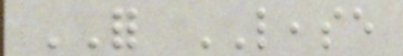FOR LEASE
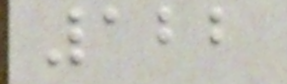122
